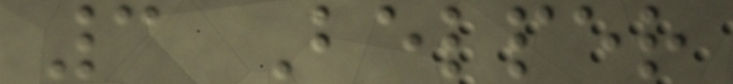3 Belper
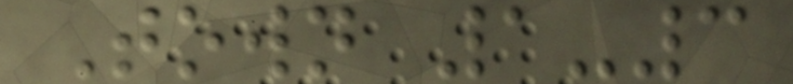Town 1-3
